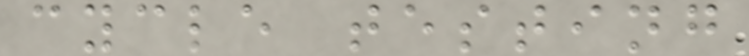cycle testing
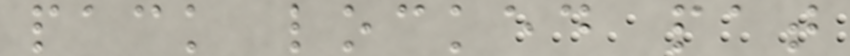pack locked pat
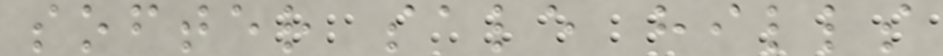softer sale hills
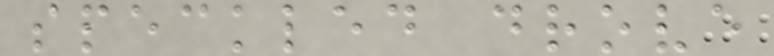speckled drove
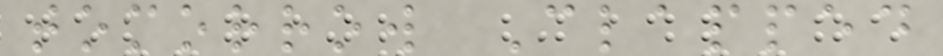tomorrow Clapped
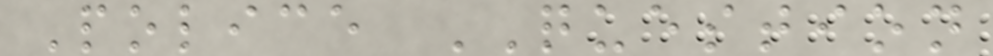Police QUESTION
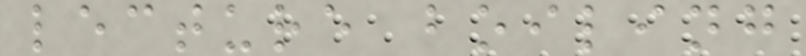lecture boiling
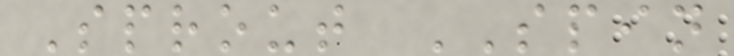Sprout SPIN
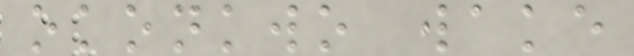okonkwo wake
